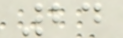24
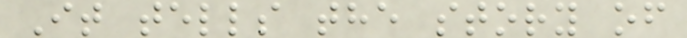It tells the story of
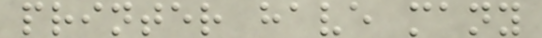printer have many
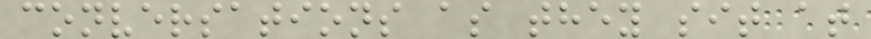conversations as they sit at
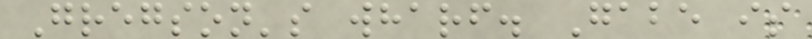Gregson's wharf. Gabe is
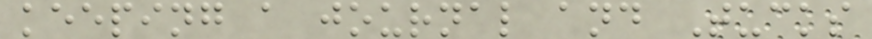keeping a journal and Tucks
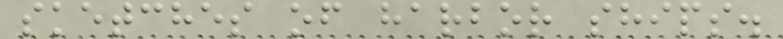sketches of harbor ships.
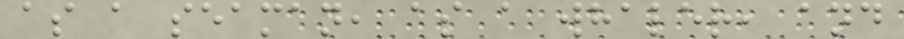as a seaman, as a whaler, and
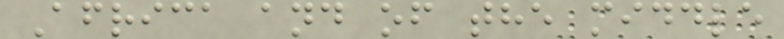Africa and of the middle
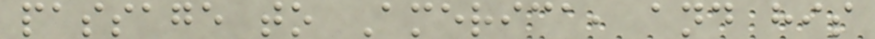passage to America, and his
